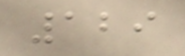129
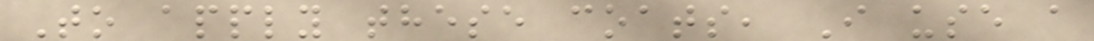To apply these coats, I use a
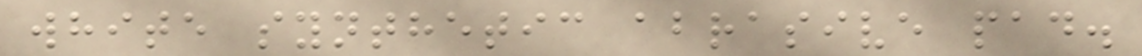white synthetic abrasive pad.
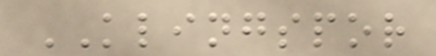KLINGSPOR
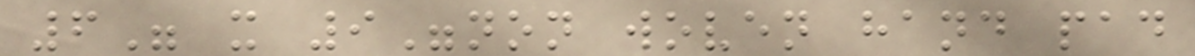6" x 9"non woven hand pad
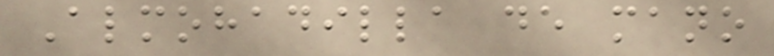Almohadilla de mano
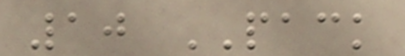10 PACK
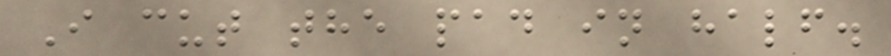I cut the pad in half.
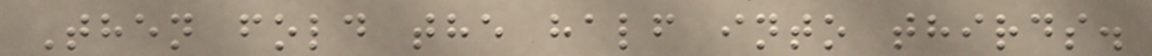Then fold the half into thirds.
